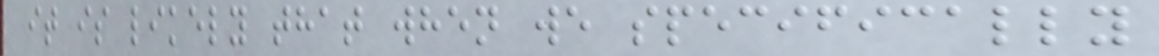it is likely that when we specifically
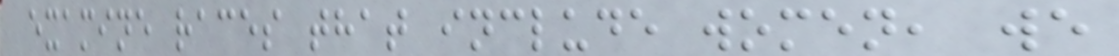examine races that include women, we
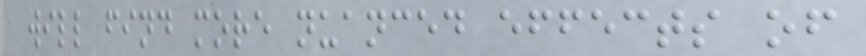will find more nuanced effects of
